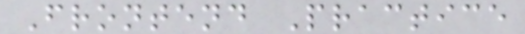Frontend Practice
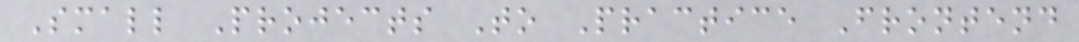Small Projects To Practice Frontend
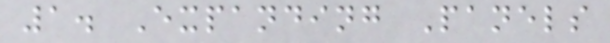1. Expanding Panels
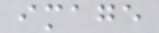image
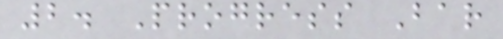2. Progress Bar
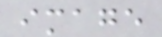image
